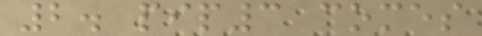2. pip3 comes
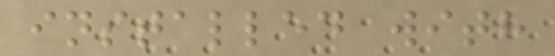installed with
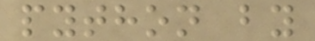python by
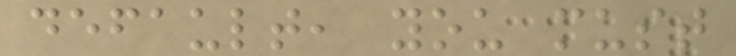default, you must
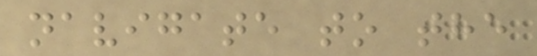navigate to the
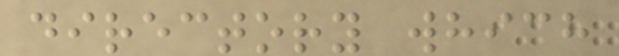directory which
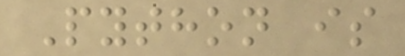Python is
